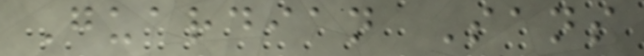Guardian Sans
